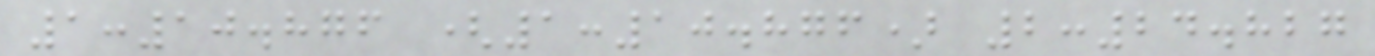1:10.876 (1:10.876) 2:24.827
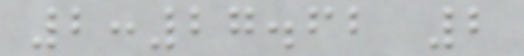2:27.62 2
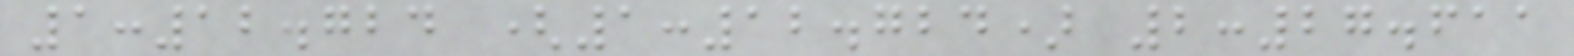1:12.724 (1:12.724) 2:27.611
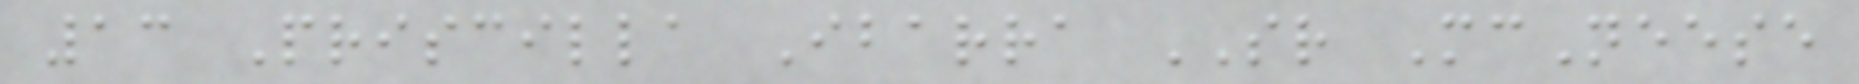13 Priscilla Ibarra SR McNeese
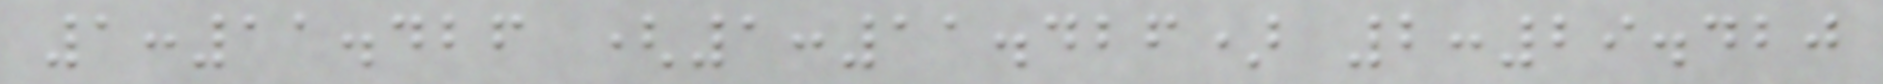1:11.426 (1:11.426) 2:29.420
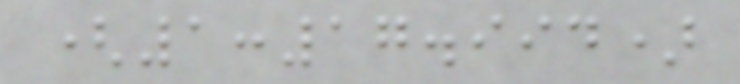(1:17.994)
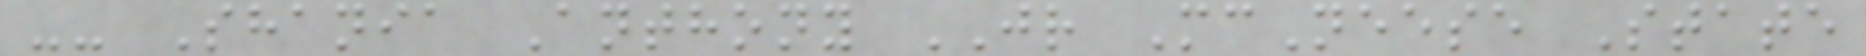-- Shania Anthony JR McNeese State
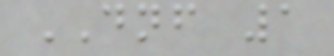DNF 1
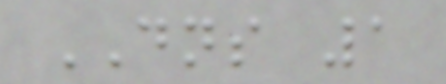DNS 1
